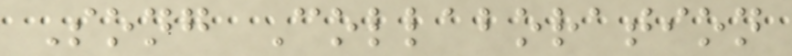Song Collaboration
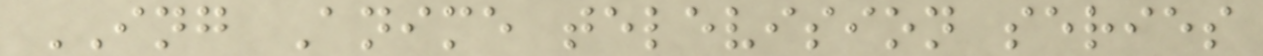ING Anime television series
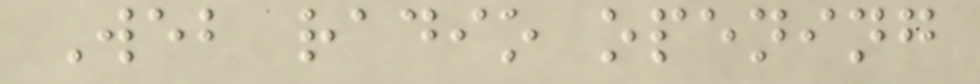Web radio opening
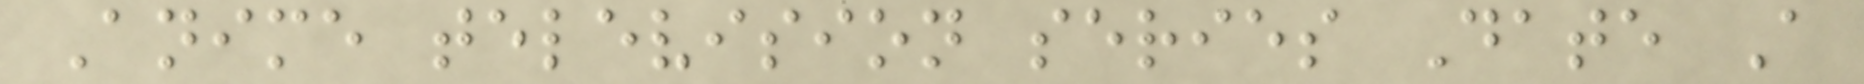Anime television series Date A
